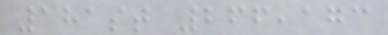181st 266,173
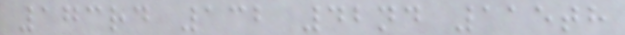173rd 132 42nd 115th
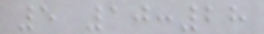5 10:28
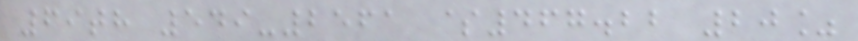69th 549-2561 $467.22 20%
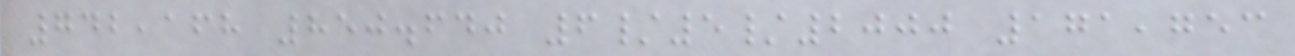742,168 850.640 6/5/2000 171,753
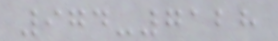974-7128
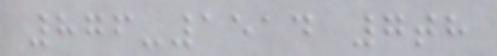876-1514 7th
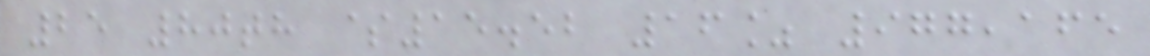25 80th $15.52 16% 977,165
